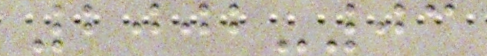2002-03
